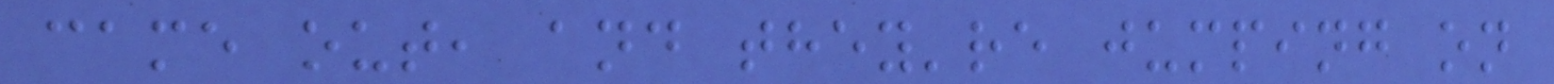came out, and they're jumping on
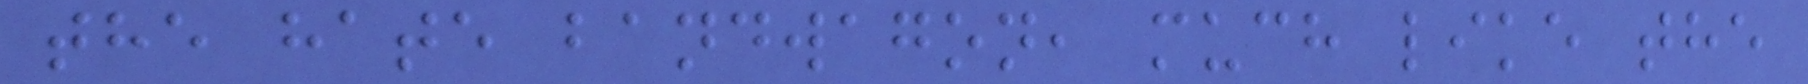the hate bandwagon, much like the
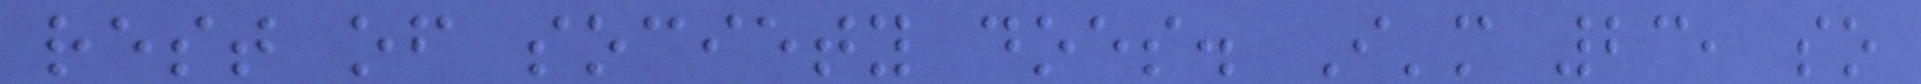rest of society does. I'm 23, so
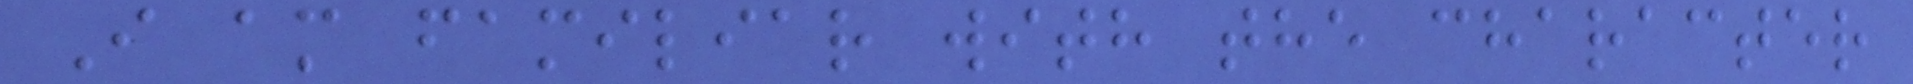I am familiar with the character
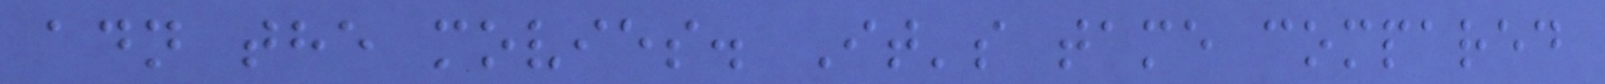adn the movies. It's tame compared
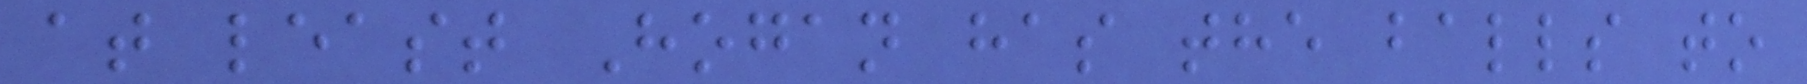at least Hogan has the balls to
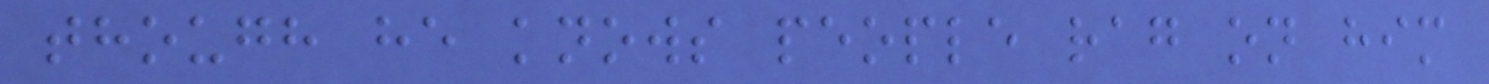though he knows people rag on him
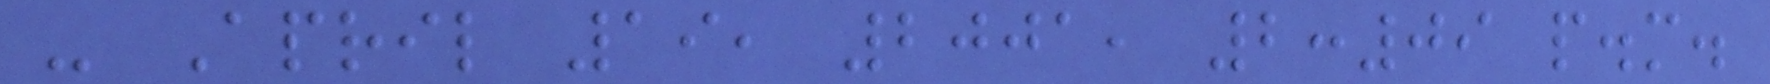- April 19, 2001, 2:09 p.m.
